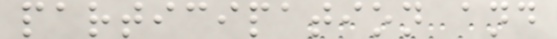participation and
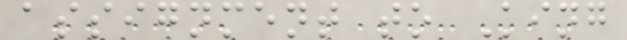assignment to King
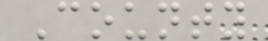County
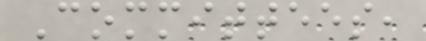Committees,
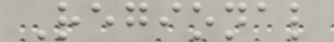Regional
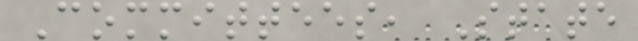Committees, State
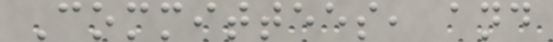Committees, and
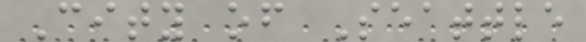City of Seattle
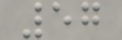57
